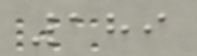189
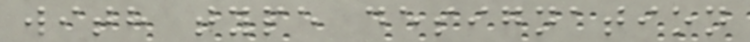with type designation
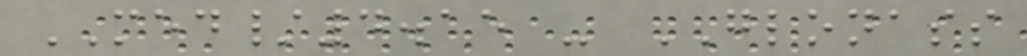MED/4.15 - GLONASS
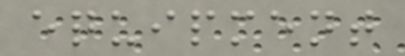equipment
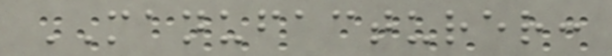MANUFACTURER:
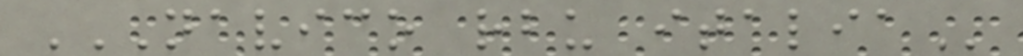NAVICO RBU ITALIA
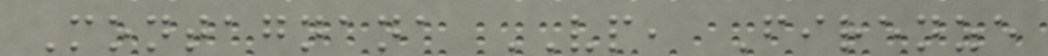Montagnana VP, Firenze
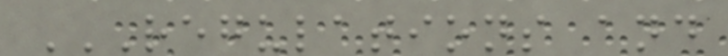REGULATIONS AND
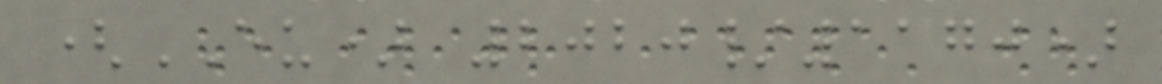(EU) 2020/1170)
